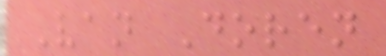Van Doren
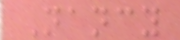Nancy
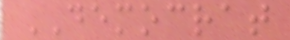DEMOCRAT
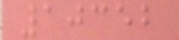10352
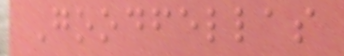Goodfellas
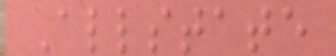Allstate
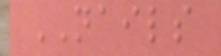NAILS
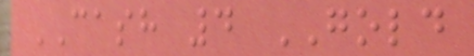CASH 4 GOLD
